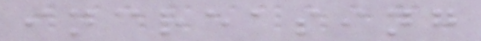increasing
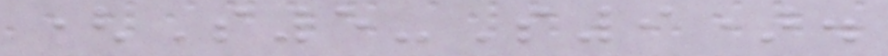(S5-S9).
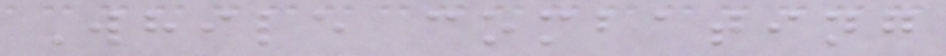While combating
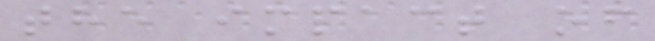the impact of
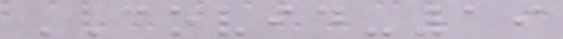COVID-19
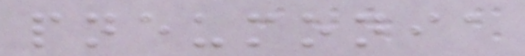pneumonia
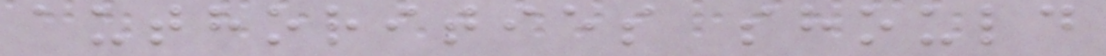authorities should
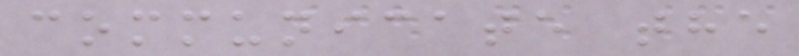communicate the
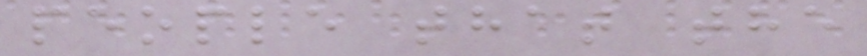people that the
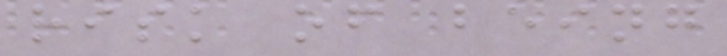risk of being
